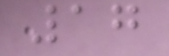17
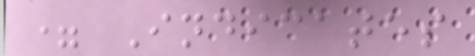= Indicates
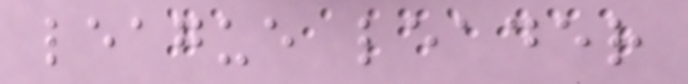league leader
